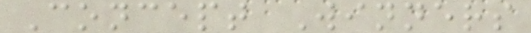Concept Winners
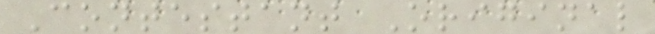Contestant Original
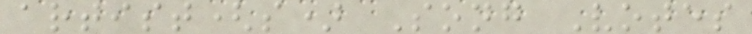artist(s) Song Votes
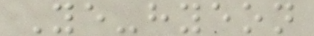Ye-hyeon
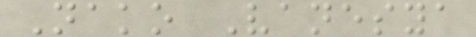Nako Vanesya
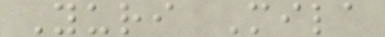Yuri Mila
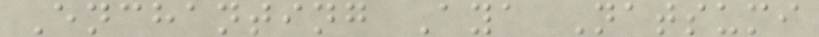Enchanting Aya Natsumi
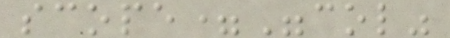scope="col"
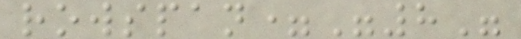rowspan="8"
